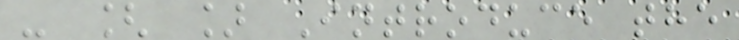- [ ] Introduce the
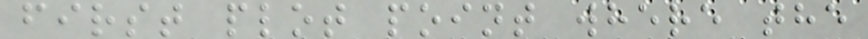first plot point where the
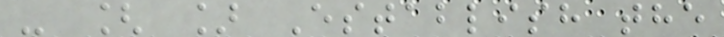- [ ] Establish the
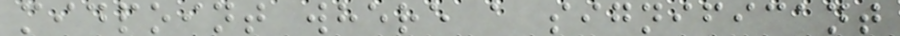midpoint where a significant
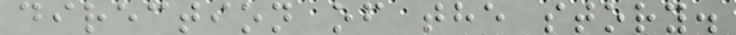direction of the story.
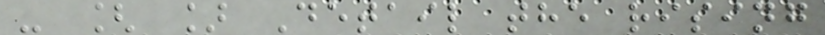- [ ] Detail the rising
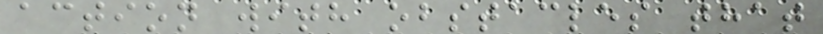action with obstacles that
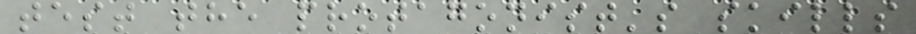test the protagonist's skills
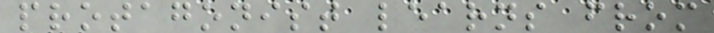protagonist learns from
